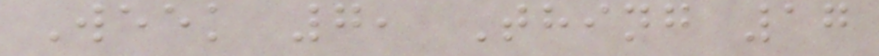Week 7, Thing 17
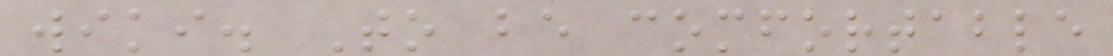wiki. To be comfortable
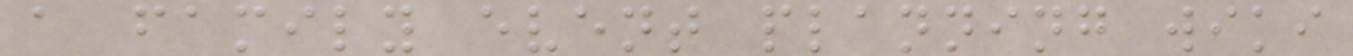a family event planning wiki
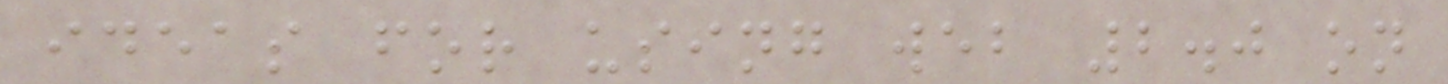ideas for using web 2.0 on
